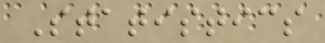Statistics
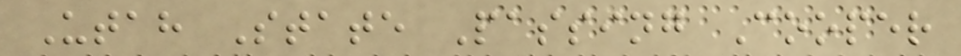Utah State Passing Cooper
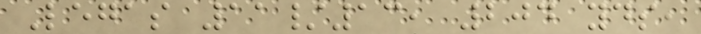Legas 11/13, 204 yds,
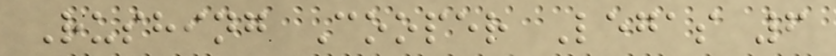Rushing Cooper Legas 6
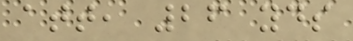att, 26 yds
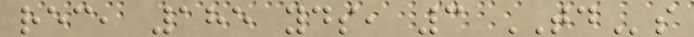rec, 185 yds, 3 TDs
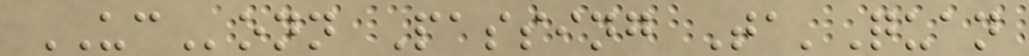UConn Passing Ta'Quan
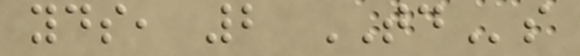yds, 2 TDs
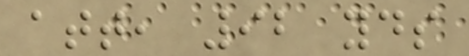att, 92 yds
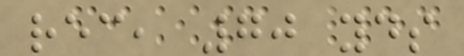rec, 70 yds
